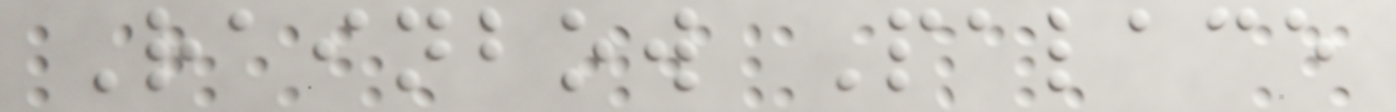Rainbow Palace
